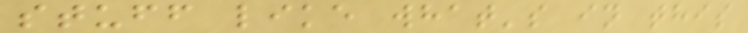stuff like what's in this
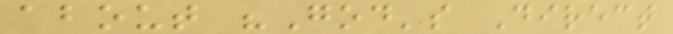about "God's Direct
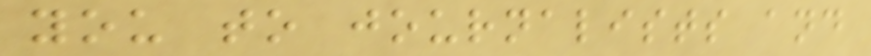you to journalists and
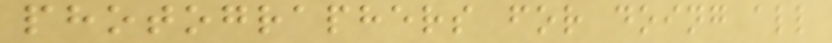photographers for doing all
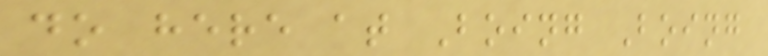do here at Boing Boing
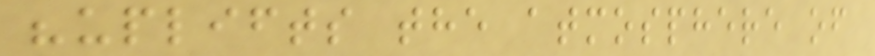"uplifts the atmosphere of
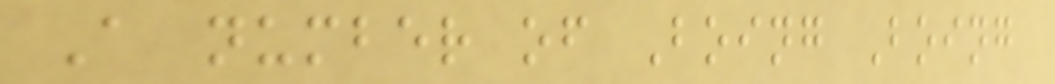A number of Boing Boing
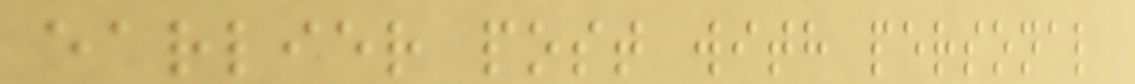earlier post with personal
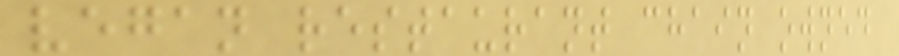vegan restaurant chain owned
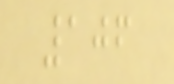106
